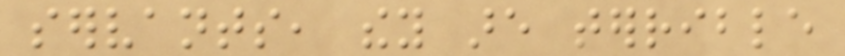servants, they are terrible
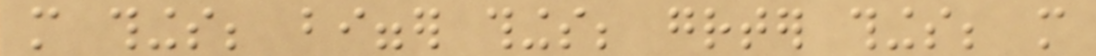more things; bigger things; greater things; more
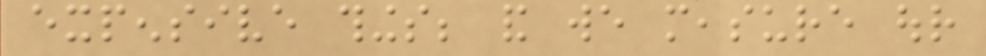expensive things; and we measure our
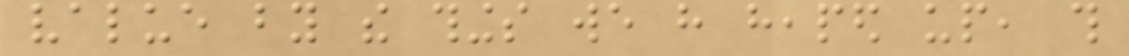value by the things we have heaped up, this
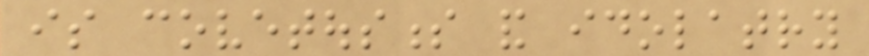is covetousness and idolatry
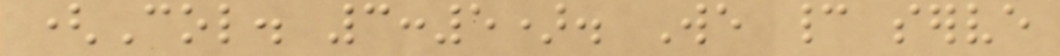(Col. 3:5). We cannot serve
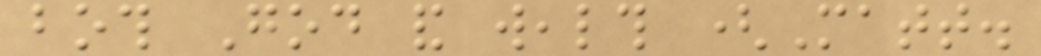both God and wealth (Matt.
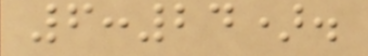6:24).
